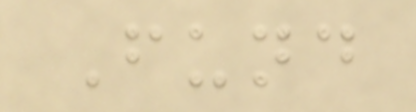Fund
